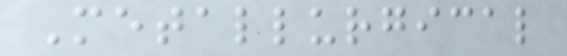Metallurgical
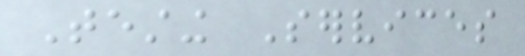Testing Services
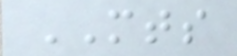MTS
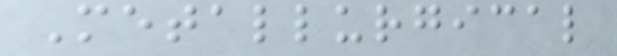Metallurgical
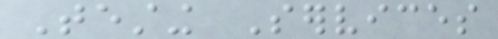Testing Services
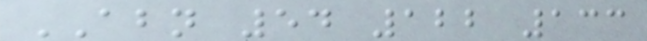ABN 54 122 133
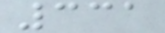331
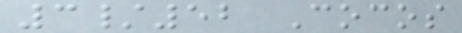3/52 Cocos
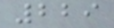229
